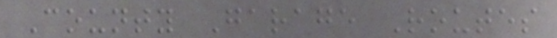County Garage Routes
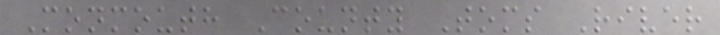Monmouth County Toms River
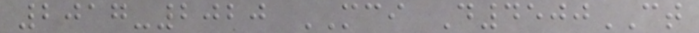2017-2020 MCI D4500CT
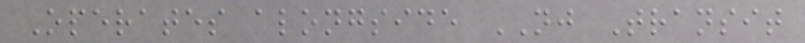Operates alongside NJ Transit
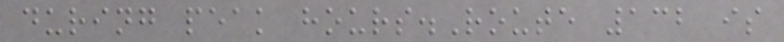during peak hours.Route 132 is
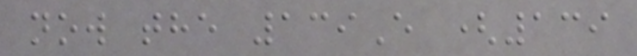now the 139E (139
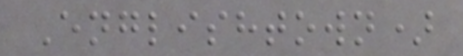Englishtown)
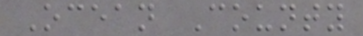Ocean County
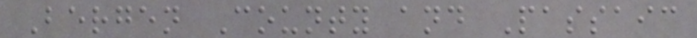Bergen County and Passaic
